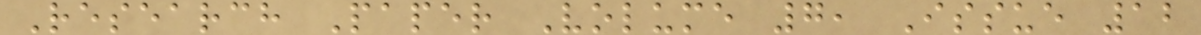Research Paper Volume 7, Issue 12
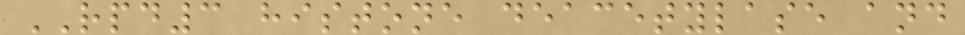RPD3 histone deacetylase and
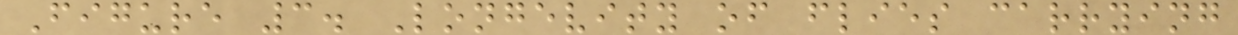Figure 3. Longevity of flies carrying
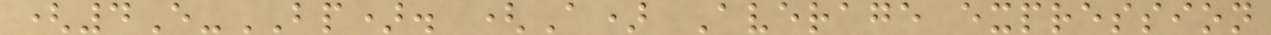(4E-BP). (A) Average expression
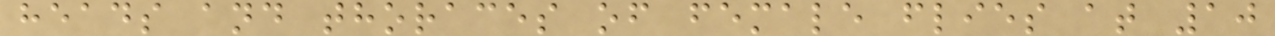heads and thoraces of female flies at 10
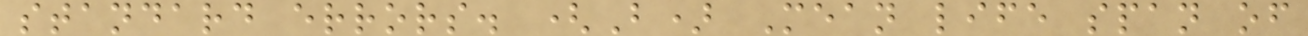standard errors. (B) Mean life span of
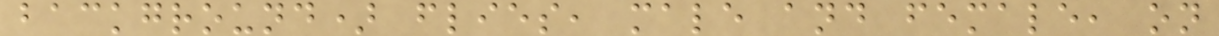background) flies, male and female, on
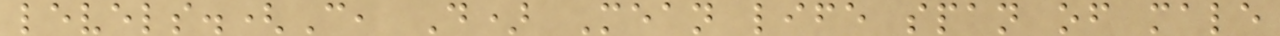levels.(C, D) Mean life span of male
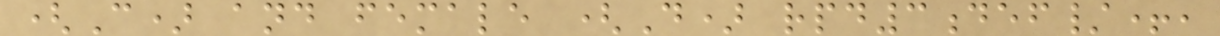(C) and female (D) rpd3def/+,
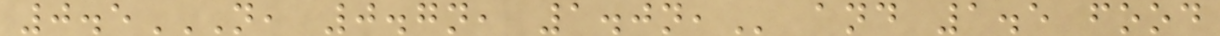0.5N, 0.7N, 1.0N, and 1.5 food
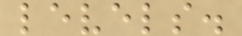levels.
